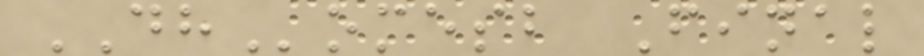DHomesb Final
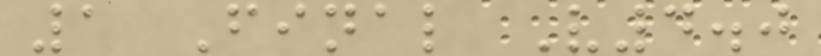1 Final V4.0
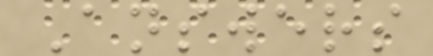Answers
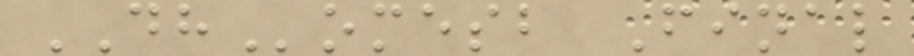DHomesb Final
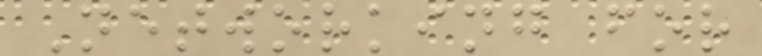Networking for
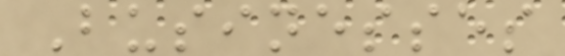Businesses
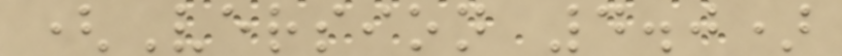(Version 4.0)
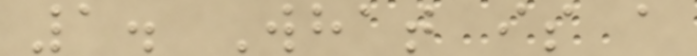1. What is a
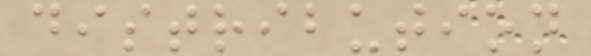distribution
